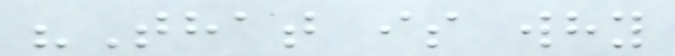"That is why
